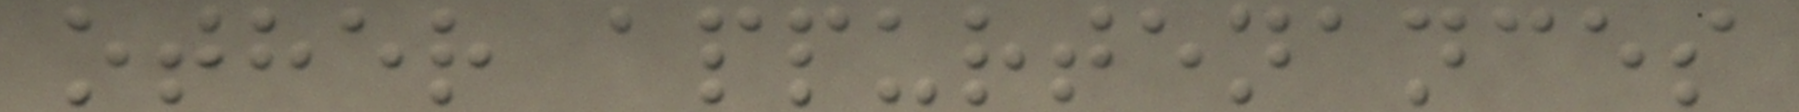other appurtenances
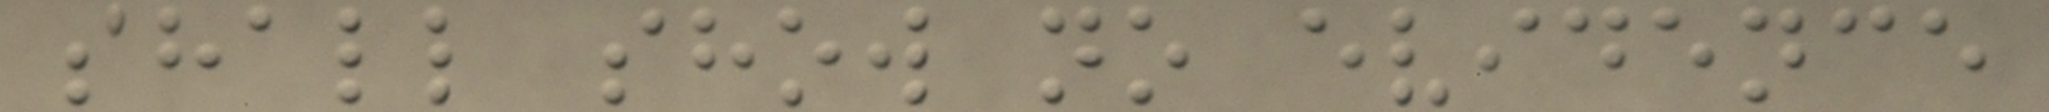shall show no evidence
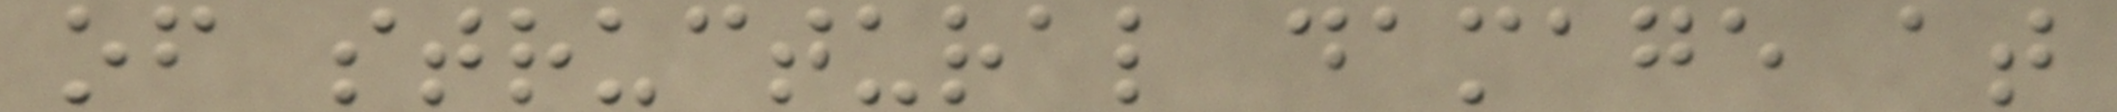of structural damage at
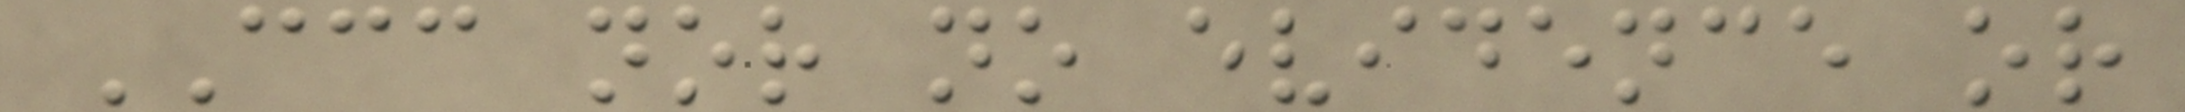CCC nor no evidence or
